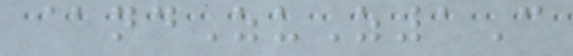@ndZuZ1C
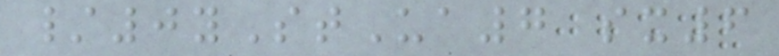/0yStUa7 sx6
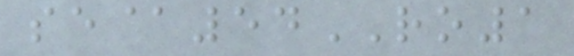se@54RO1
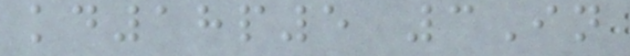kd18p5 3In
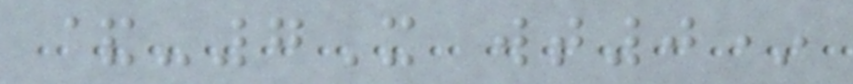&-7X wt0*
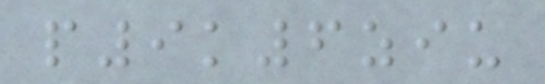p9k6ziu
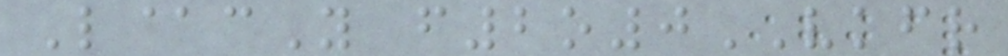L@cY f2o0VKFR
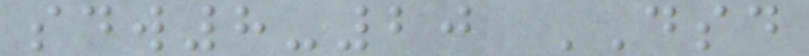sdw8-20 DSD
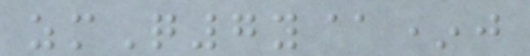zmQ7y@*j
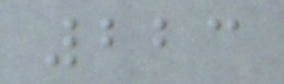223
